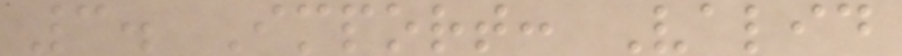3. Import: Valid
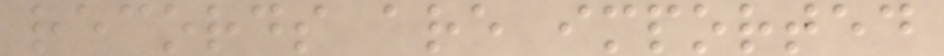records are imported
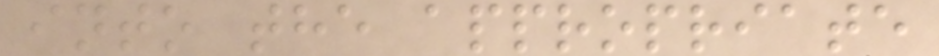into the appropriate
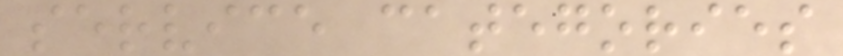service categories
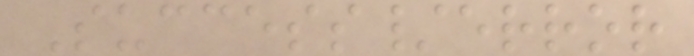Success/error
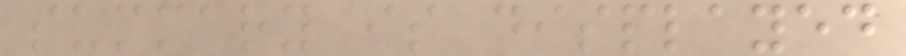summary is displayed
